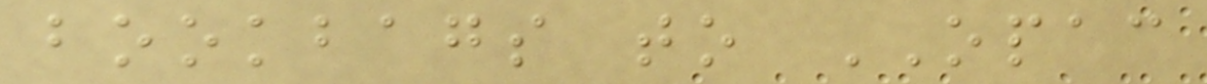bookbags to OPAC
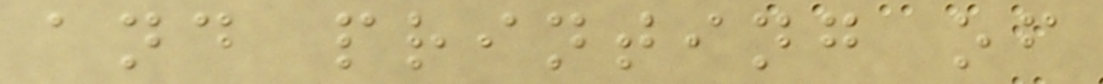and printing of
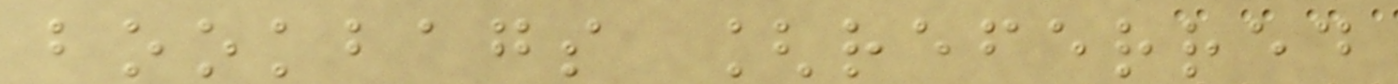bookbags [referred
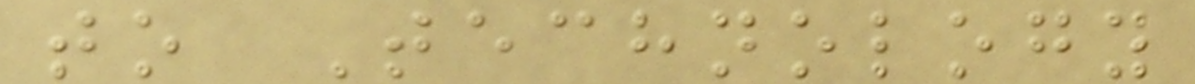to Technology
